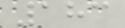183
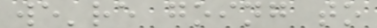we're going to
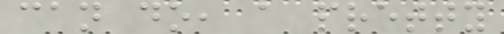can do, a pretty
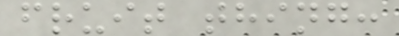fruit thing:
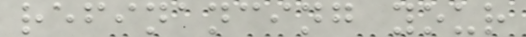refinancing your
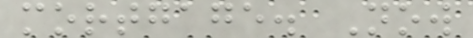mortgage. Now
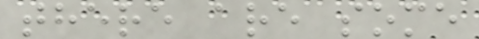there are some
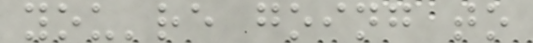you're going to
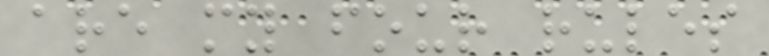are my four rules
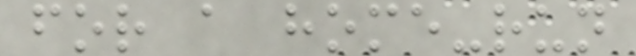for a home-run
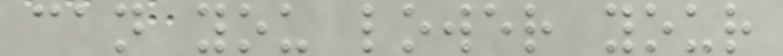can you lower your
